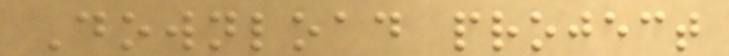Download project
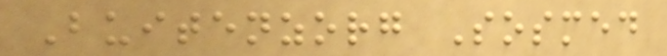Buitenzorg Sosmed
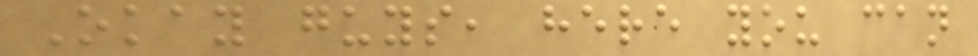Okay guys, here you can
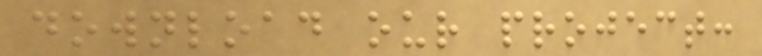download our project:
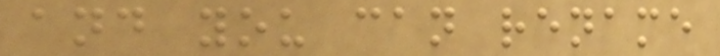and you can rename
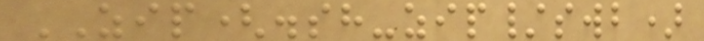ZIP(.sh-zip/swb)
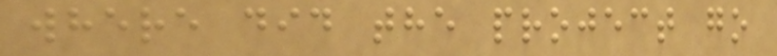where did the project go
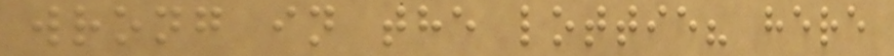wrong in the lottie? here
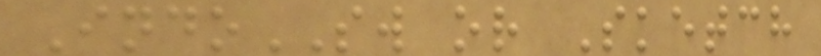IndoSW or Sketch
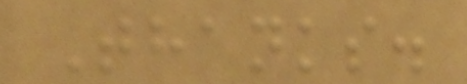Thanks.
